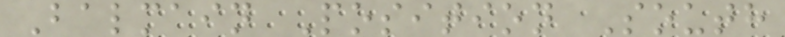Balmain Position South
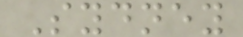Sydney
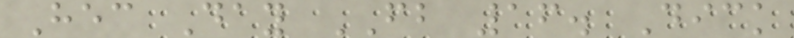Hec Day FB 16. Dick
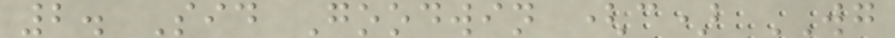2. Sid Goodwin (c) WG
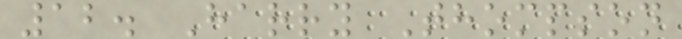12. Harry Thompson
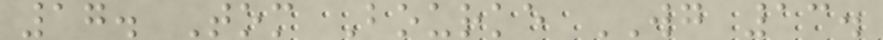17. Tom Bourke WG 13.
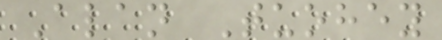Alan Tuohey
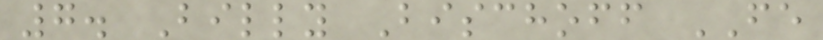7. Billy Bischoff FE
